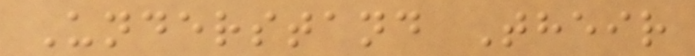Understand Their
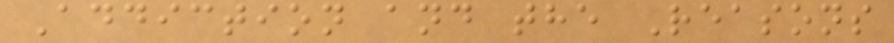Addiction and the Reasons
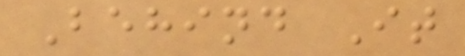Behind It
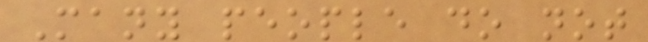Many people do not
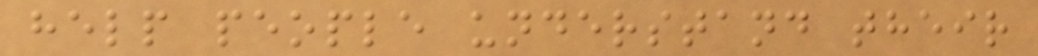help people understand their
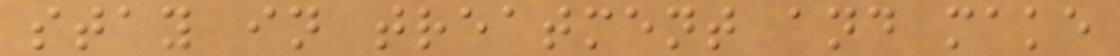stay in treatment and make
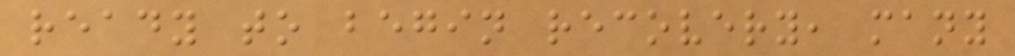ready to begin recovery, many
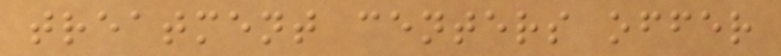treatment centers offer
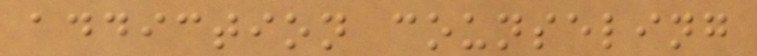addiction counseling
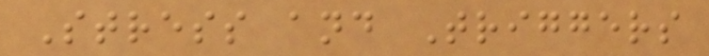Stress and Triggers
